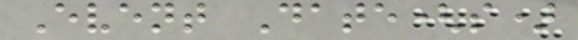Event Date(s)
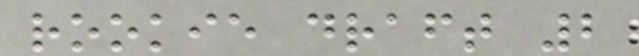rookie draft 2
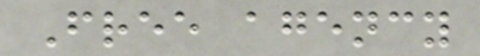Free agency
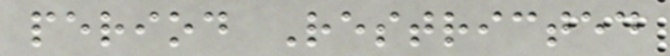period Restricted
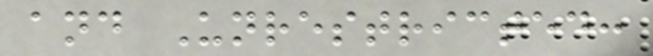and Unrestricted:
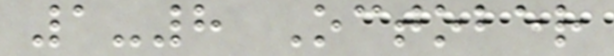1-8 October
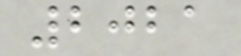2021
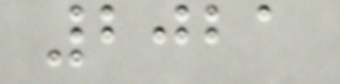2021
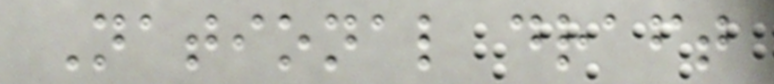National draft
